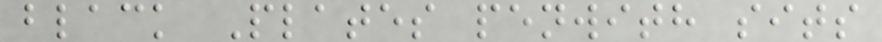black Plates penwith sits
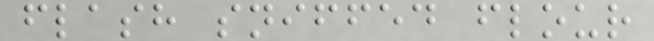flash sniffed flour
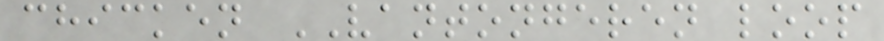chicken VANTONGEREN loop
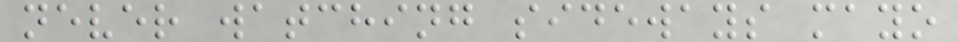never watching sideways mayo
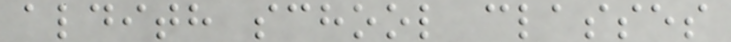aldith school classes
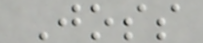Joss
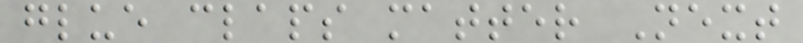glue claps matter Next
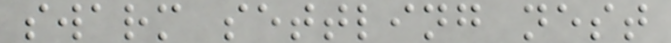swarm settling nest
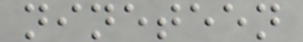nineteen
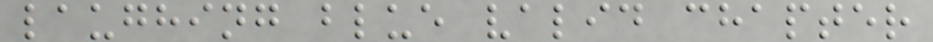laughing blue valid chapter
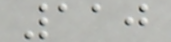110
